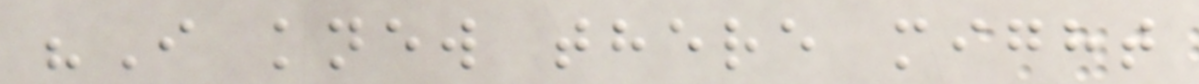"I knew there might
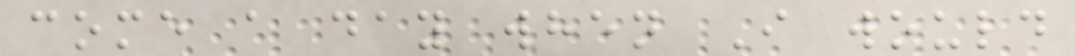come a day when I would
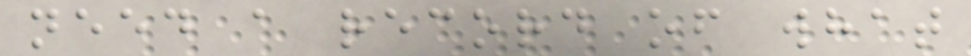need a record of what
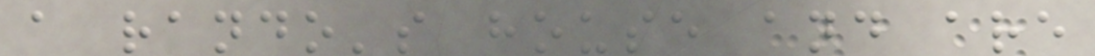a rando's house and are
